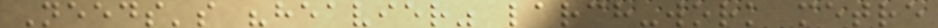Needs's "heavier" larch-work metre
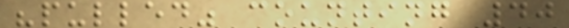"pulled" counting 40
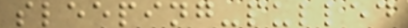sleeping-pulled
